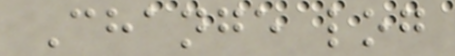Change log
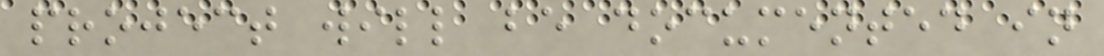project will be documented in
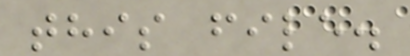this file.
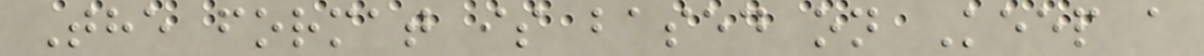The format is based on Keep a
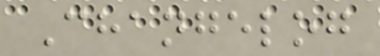Changelog
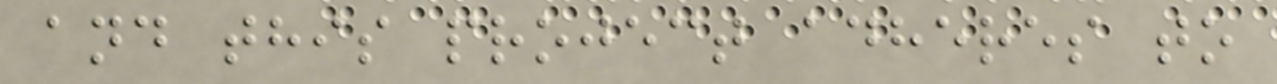and this project adheres to
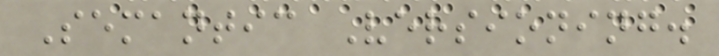Semantic Versioning.
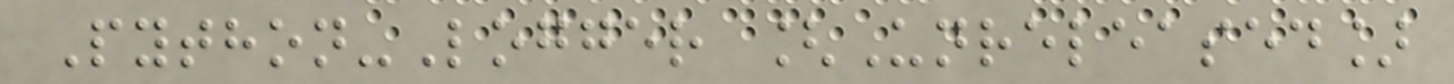Python-Logger [Unreleased]
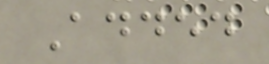Added
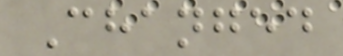Changed
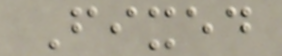Fixed
